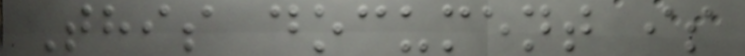This document is
